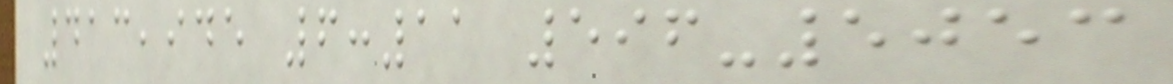413,945 6:11 596-5053
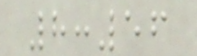8:56
